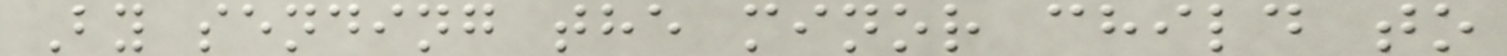By sending the minor child to
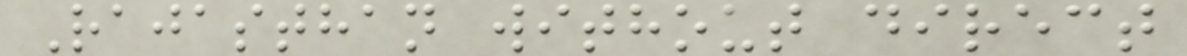Rajasthan without direct
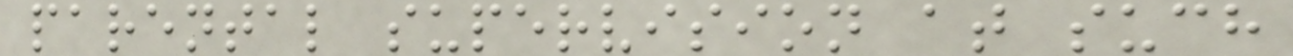parental supervision at such
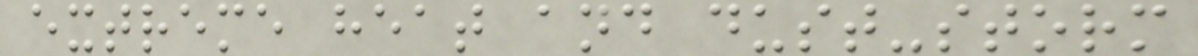extreme heat and dust-storm
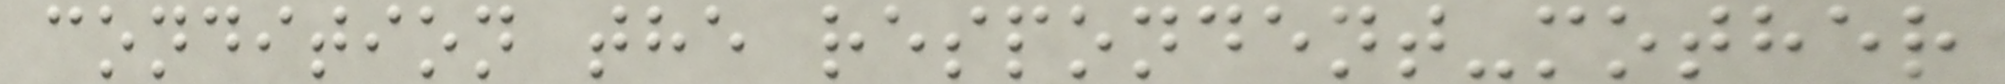condition the respondent-mother
